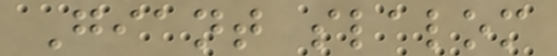Giant slalom
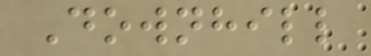Downhill
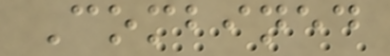Combined
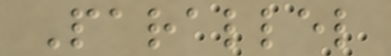Parallel
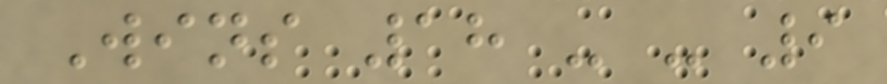Wins 18 - - 9
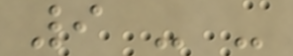9 - -
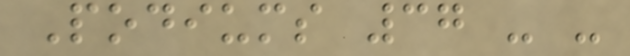Podiums 37 - -
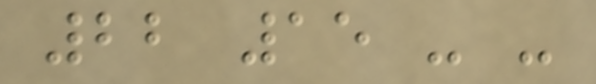22 15 - -
